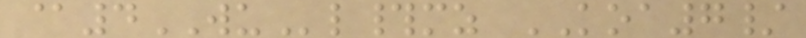@4WUl#mz KOA7/
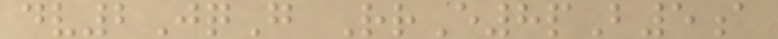dv2JqG RrE8pB5a
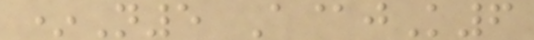*N5 A@jK6
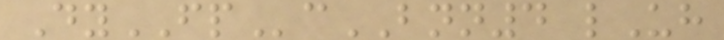DyFPcBNN4 lUh
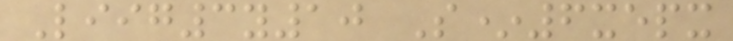Liig3y10 S*6xepx
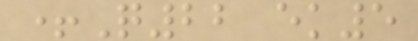+Q22 ek5
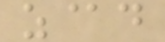z@d
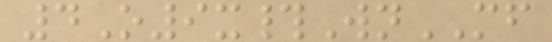4O9x#WnMF
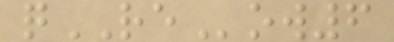qREow6
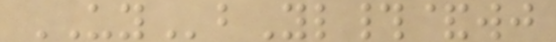UYbYl#&wj
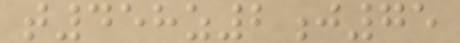t458z2j75
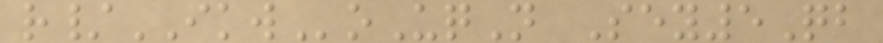r/IKWoUqN Sey5Qb
